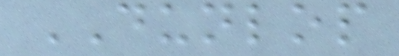DUNLOP
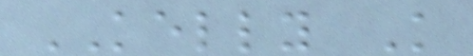KELLY K
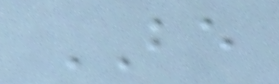BE
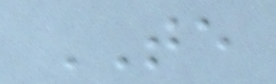TE
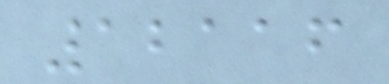12116
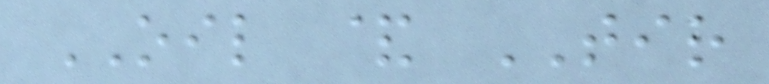OIL & TIR
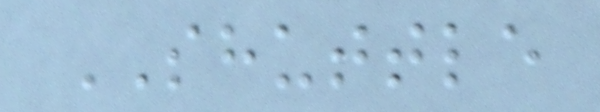SHUTTLE
